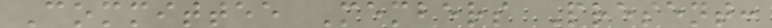Committee Members Present:
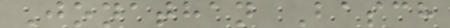Jonathan Basch
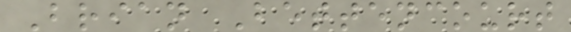Brian Bettencourt
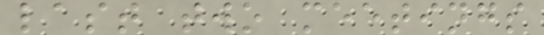last two meetings
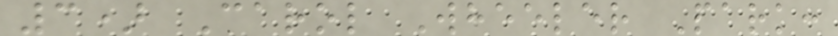3) Carol Wheeler Park:
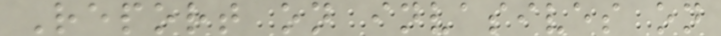Report on invasives on
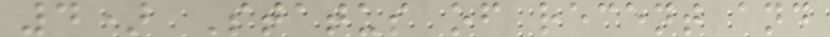4) Status of recent and
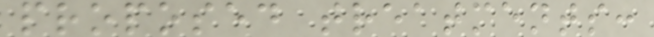proposed treatments:
